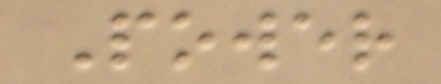Power
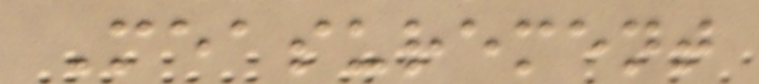Measurement
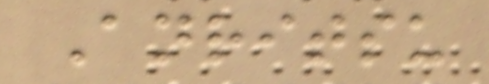Anritsu
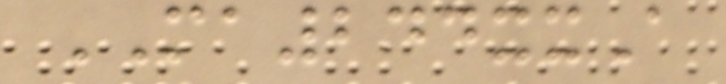MA244xxA
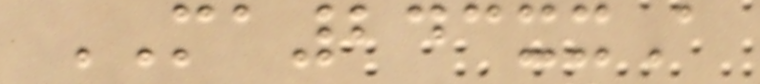MA243xxA
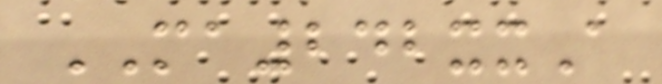MA242xxA
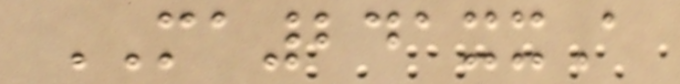MA241xxA
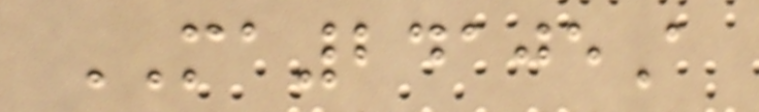MA24105A
